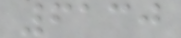6130
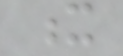x
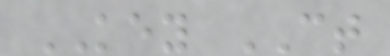KEY CT
